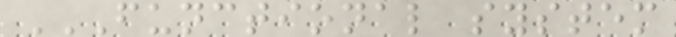FUNCTIONAL SYSTEM
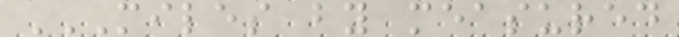MILES BY MEASURED
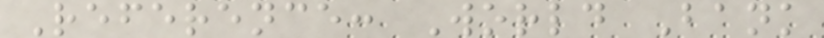Reference: World Bank
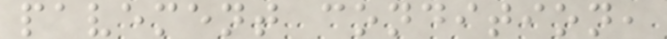pavement condition,
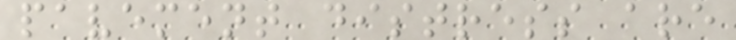pavement distress are
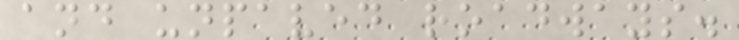and unpaved roadways.
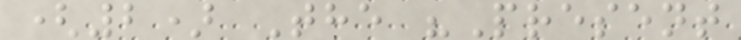(2) The "Present
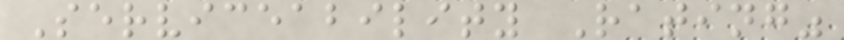Serviceability Rating"
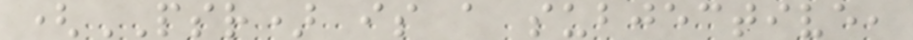(PSR) is a subjective,
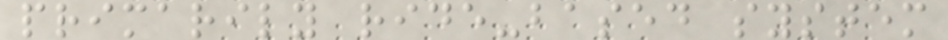primarily ride-based system
